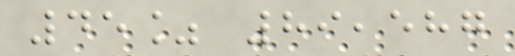45% 89,587
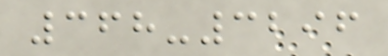368-3296
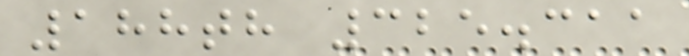188th 325.311
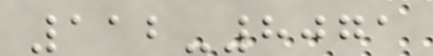112-8071
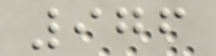976
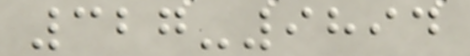327-9894
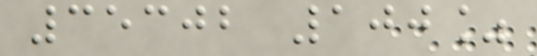35302 100%
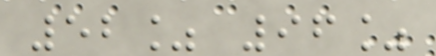52% 96%
